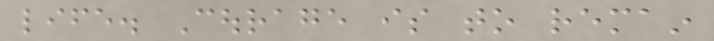life. Courage is to remain
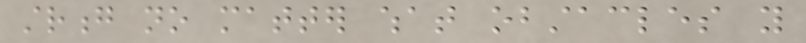strong no matter what obstacles you
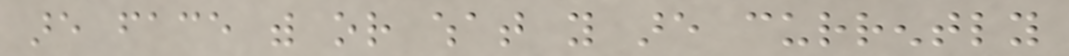are face with or what you are currently
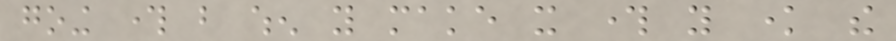going through but when you make it through you know the
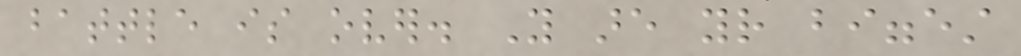battle is over. You are your biggest
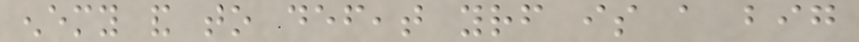enemy and to defeat yourself is a big
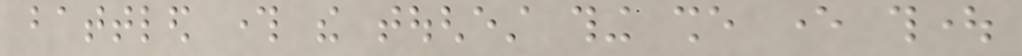battled through the toughest thing she ever thought
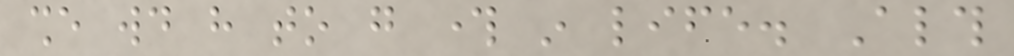she would have to go through in life. Although
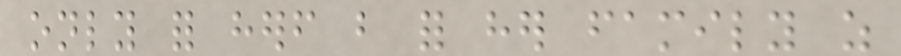only for herself but for her family as
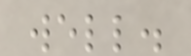well.
